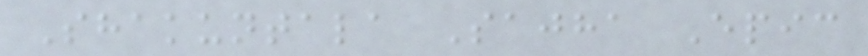Shakuntala Sajha Epic
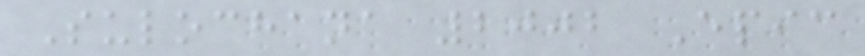Sulochana 2002 Epic
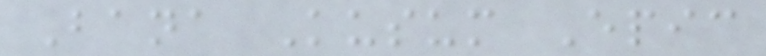Bana Kusum Epic
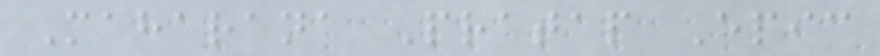Maharana Pratap Epic
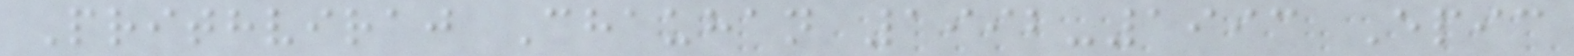Prithviraj Chauhan 1992-1993 Epic
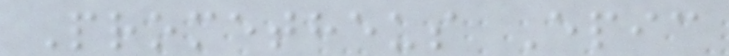Prometheus Epic
